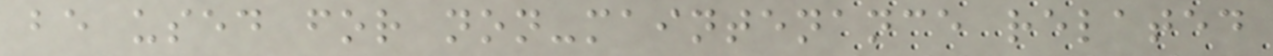be used for non-maintenance related
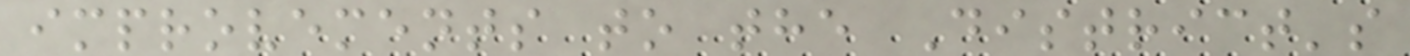improvements to the District's
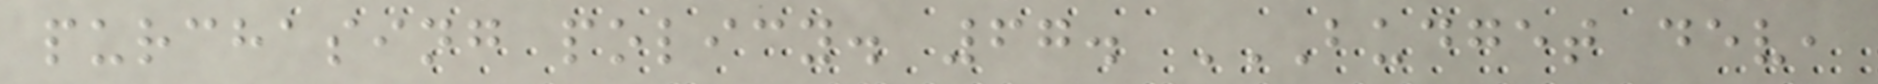purchasing policy. 67. BUDGET DEV,
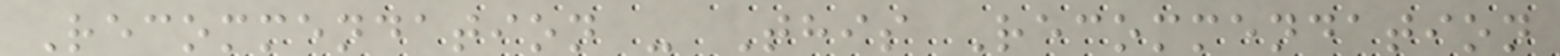Recommendation - This Recommendation
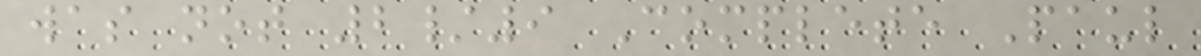was not 2/9 Complete Paul
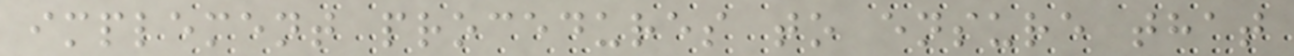implement procedures to ensure that
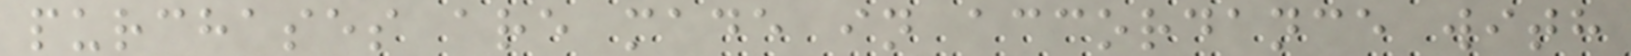purchases are made in accordance with
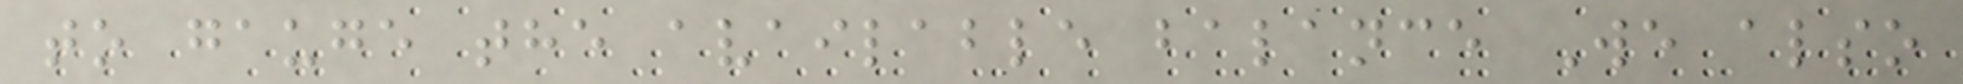to gauge the available balance We also
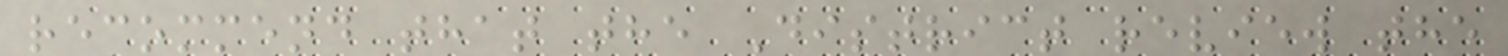recommend that the District review the
